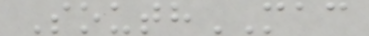SouthMAC
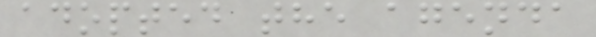adopted the agenda
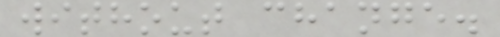without change.
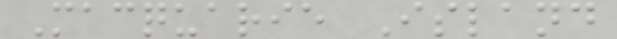Macquarie Island
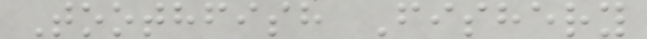Toothfish Fishery
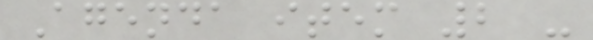Agenda item 2 -
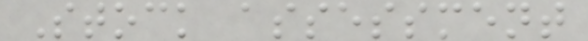Stock assessment
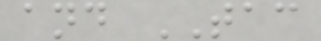and TAC
